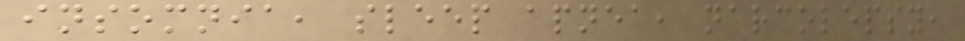insomnia, sleep apnea, narcolepsy,
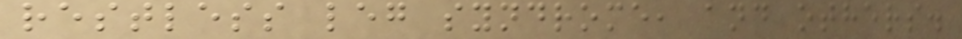restless leg syndrome, and others.
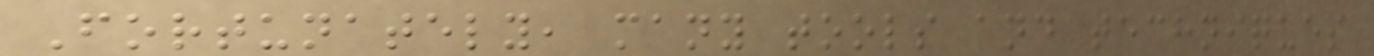Fortunately, many tools and techniques
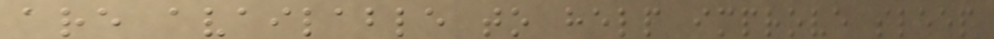are available to help improve sleep
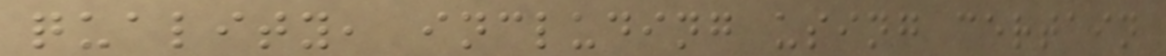quality, including using certain
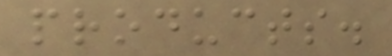products.
